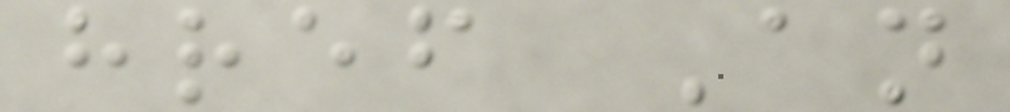href An
